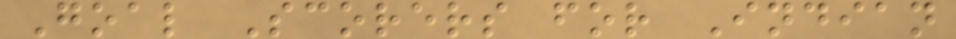Goal Scorers for Indian
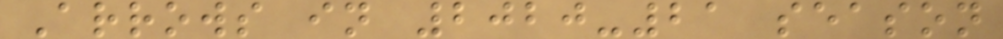Arrows in 2020-21 season
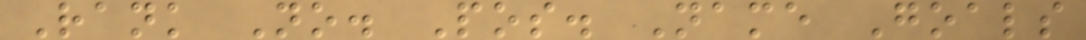Rank No. Pos. Name Goals
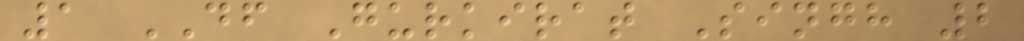1 DF Gurkirat Singh 2
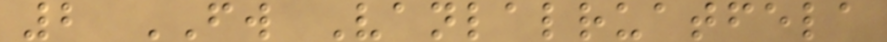2 FW Vanlalruatfela
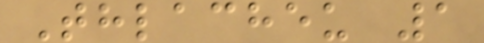Thlacheu 1
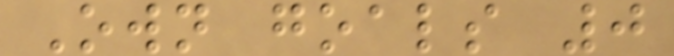Own goals 0
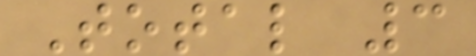Total 3
